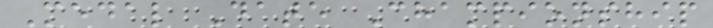Medal Date Championship
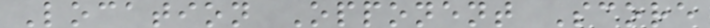Location Opponent Score
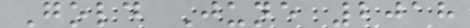Gold June 2018
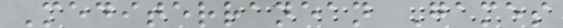Mediterranean Games
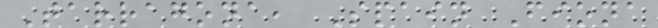Tarragona, Spain Fiona
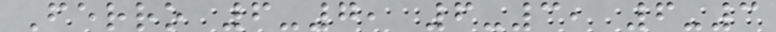Ferro 6-7, 6-3, 6-3
